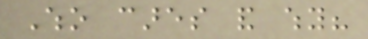Who cares and why?
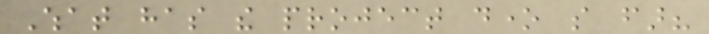What has the project done so far?
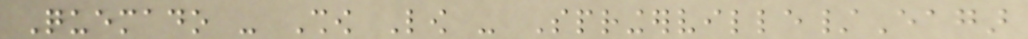Quemado - Show Low - Springerville/Eagar
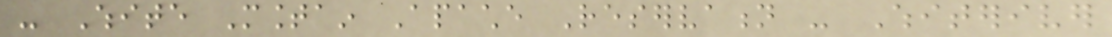- White Mountain Apache Reservation - Whiteriver
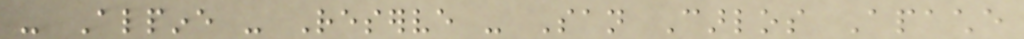- Alpine - Reserve - San Carlos Apache
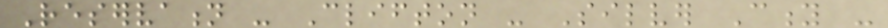Reservation - Clifton - Silver City -
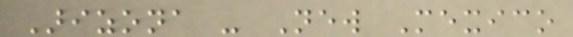Arizona - New Mexico
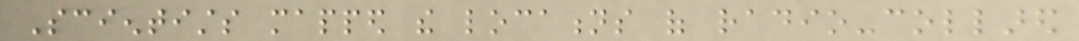Scientists mapped the locations of radio-collared
